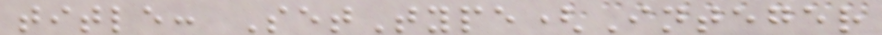title: SetType(Integer
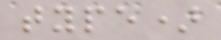type)
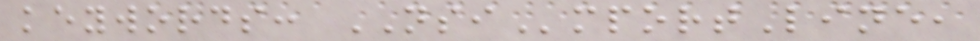keywords: NSImportLine,
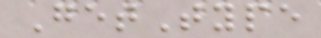GetType
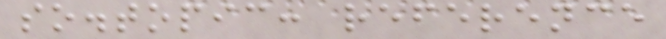so.topic: reference
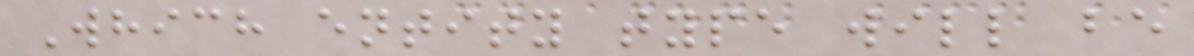Which entity type will be
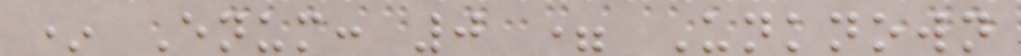* Enum: 0 = Unknown
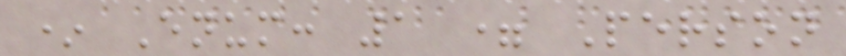* Enum: 1 = Person
